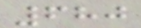680
